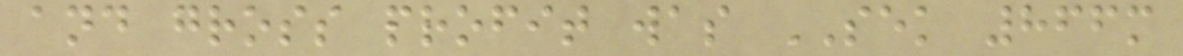and gross profit was SEK 866m
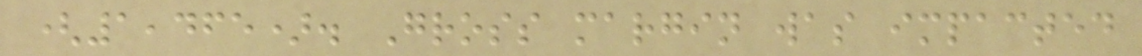(1,465). Gross margin was impacted
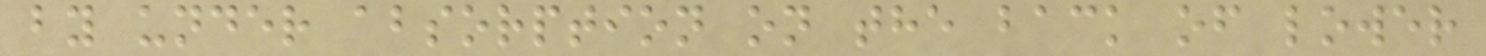by under absorption on the back of lower
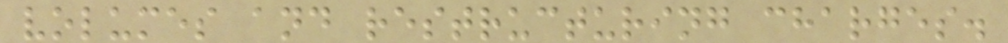volumes and restructuring charges.
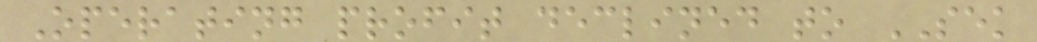Operating profit declined to SEK
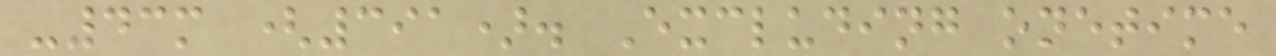-43m (391). Excluding onetime
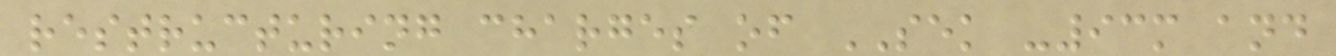restructuring charges of SEK -93m and
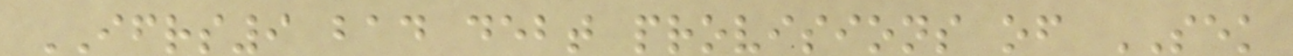IFRS9 bad debt provisions of SEK
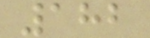182
